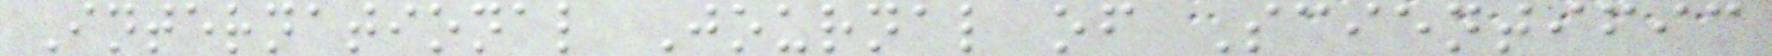International Journal of Scientific
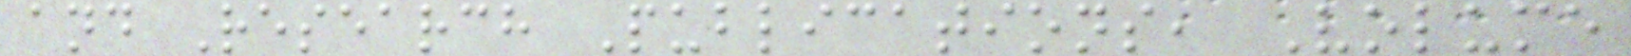and Research Publications, Volume
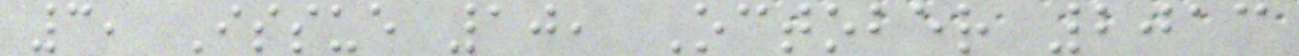3, Issue 10, October 2013
